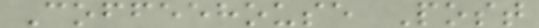Coffeehouse Post
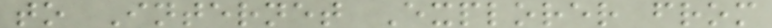to Internet Explorer from
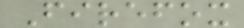Firefox
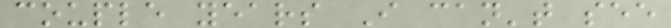couple years I can't see
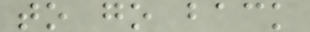to go back
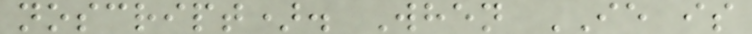noscript). When IE is
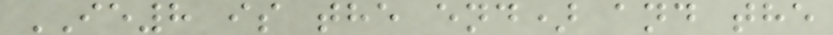IE8 is the end) and the
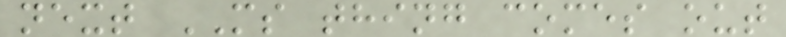next MS thing comes out
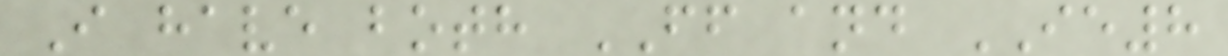I have both FF and IE8
